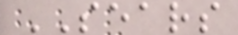SEARS
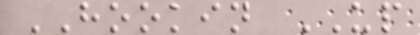HOOKIN UP
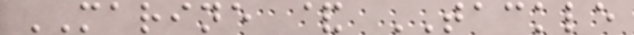MARINE & TACKLE
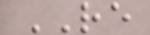RE
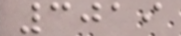3019
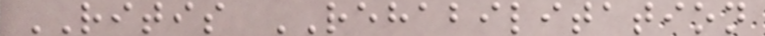RITIS REHABILITATION
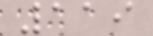119
